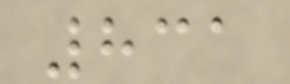831
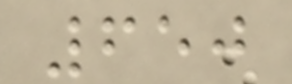650
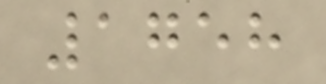1758
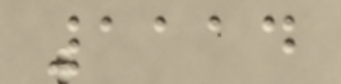1114
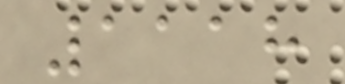1118
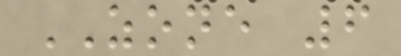ZONE 6
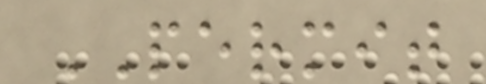PERMIT
